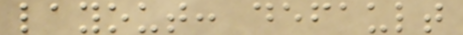layout: default
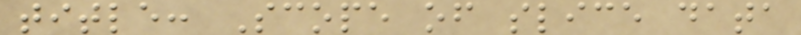title: Scope of slice data
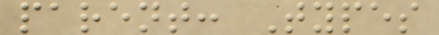parent: Types
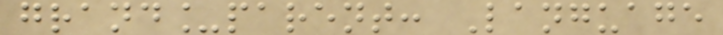grand_parent: Language
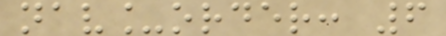nav_order: 6
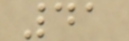41
